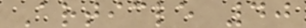Article 40
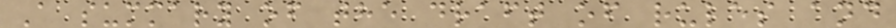A summary of the draft of rules and
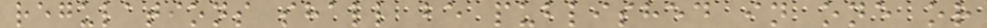regulations shall be published in one or
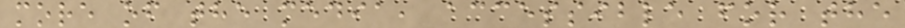more of the media, accessible for the
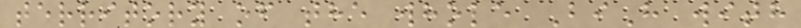territory of the whole BiH with
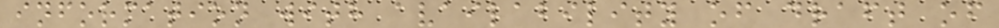information with availability of draft of
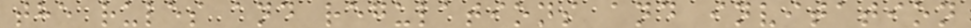the rules and regulations and invitation
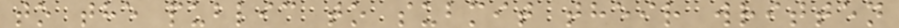to the public to submit their written
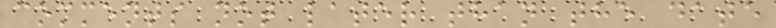comments not later than the date
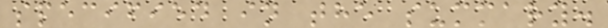specified in the summary.
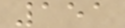151
